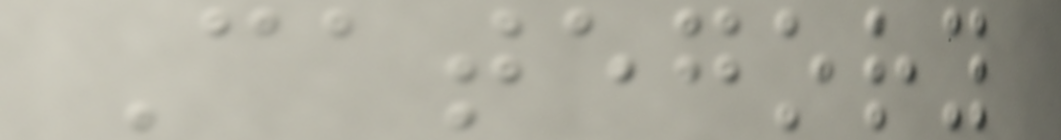Category
